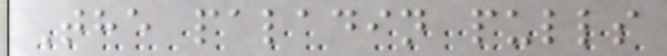The paladin pulls
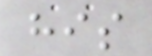his
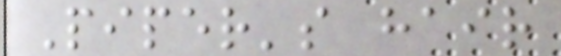Piper's hair
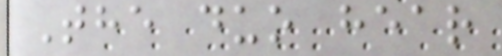The duo hear
